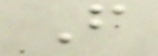From
